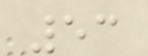53
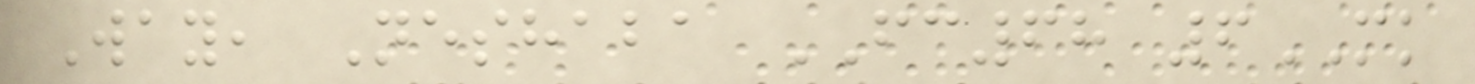Way, Neshaba FC68 6MK
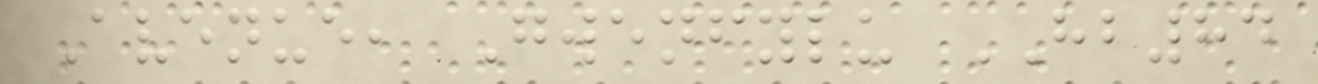Avenue, Gwenfylu HB84
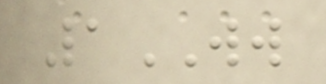1WW
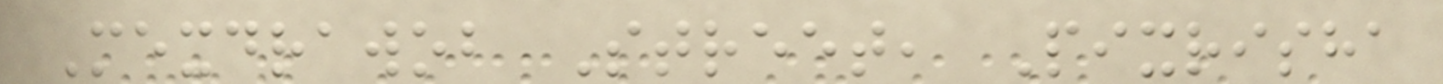Mexdrawob Street, Pixrisha
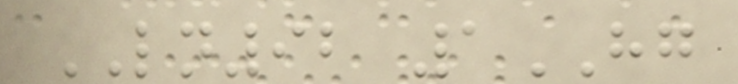LN92 1HG
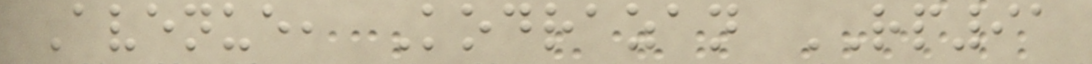Avenue, Kodrazan RP91
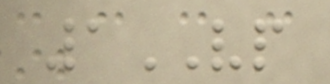1VP
